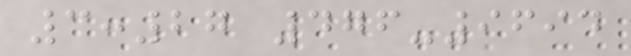3:27 476-9694
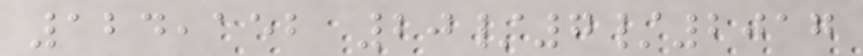124,152 20/7/2017
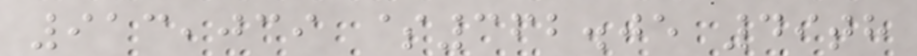913,039 $362.05 49th
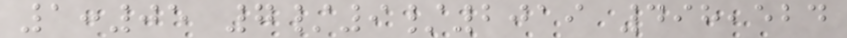1:05 7/9/2019 498,524
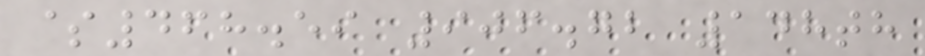$468.59 906.72 148th
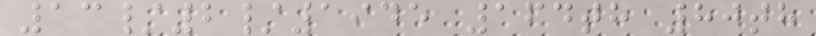13/2/1945 164th 80th
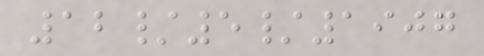12/5/1907
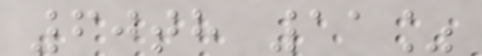60th 11%
